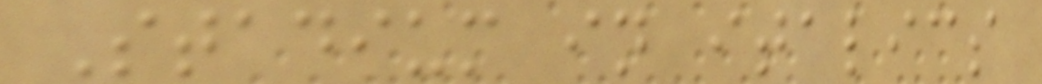Stadium in italics
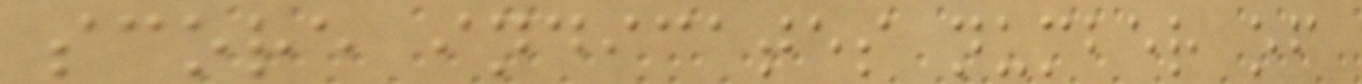score indicates number of
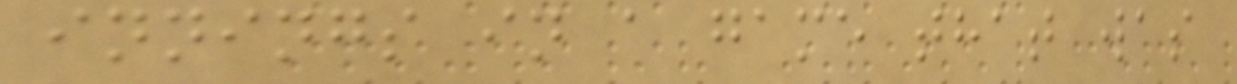innings in a game that was
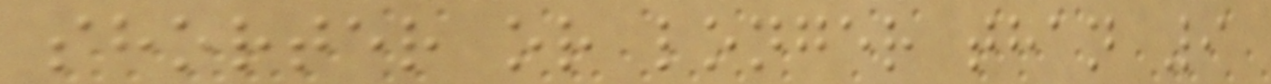shorter or longer than 9
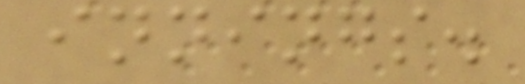innings.
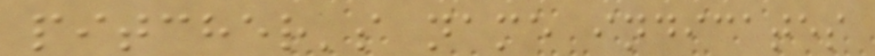pitcher's name indicates
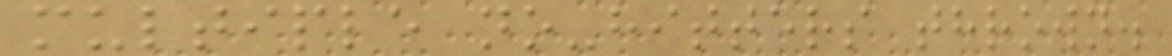multiple no-hitters thrown.
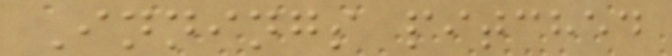Innings pitched
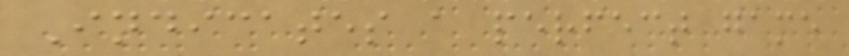Indicates a perfect game
